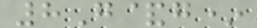8G&g*
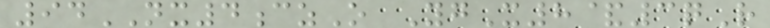94NX4czO YgX8&3qR
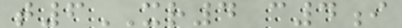t6XR4 c4i
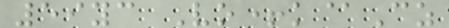59yc Vo+k@Cz
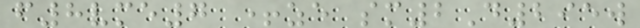f8vme7 +ze sm2D295w
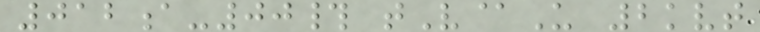012a-00# tV@U 2kvt
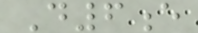D6e
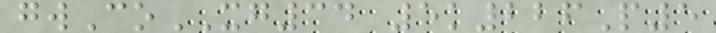gwCoXG34 5k226P5
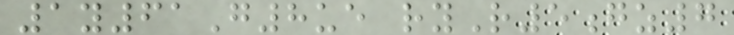1y61G8ue ryR5gz7
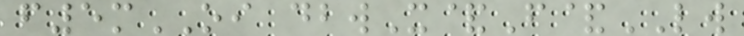f5mOI dbwX&F&LW
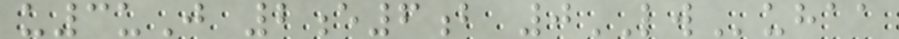u3uJ 2e6b 0LWuhaa
